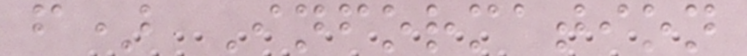f) Information
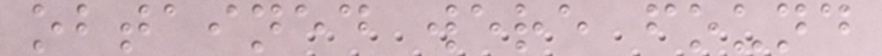obtained were found
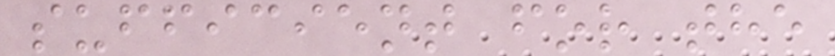sufficient for the
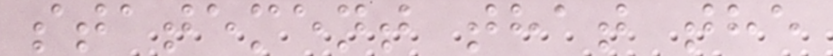statement that the
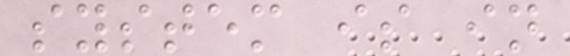system is in
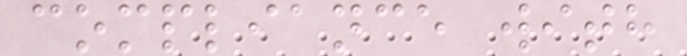compliance with
